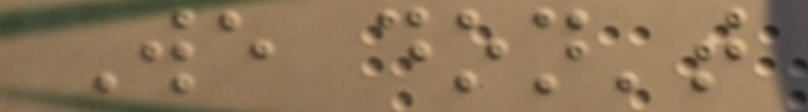We don't
